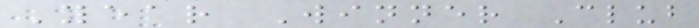Year Winner Club
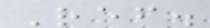Ref.
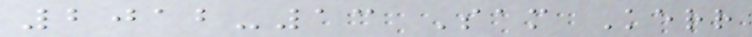2012-13 Sam Kerr
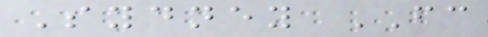Sydney FC
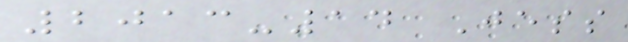2013-14 Jess
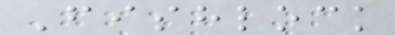Fishlock
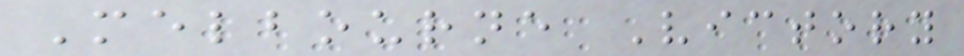Melbourne Victory
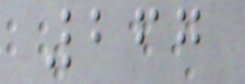267
